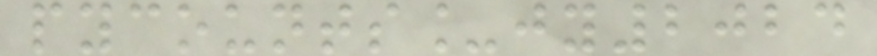pycounts_jy2024
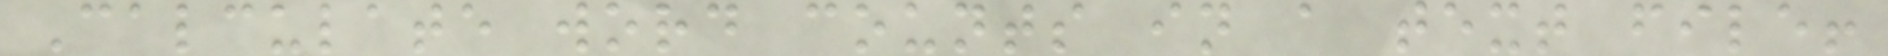Calculate word counts in a text file!
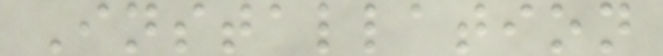Installation
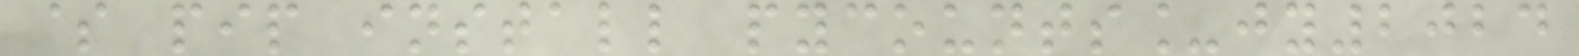$ pip install pycounts_jy2024
